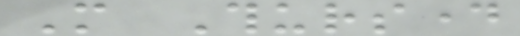More Thursday
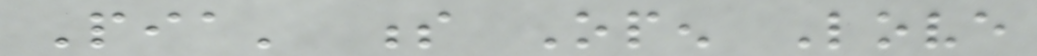Pia' s Open Love
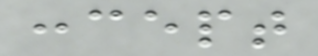concept
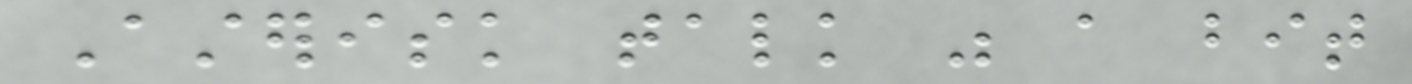Asterisk talk was a bit
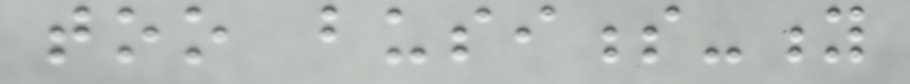too business-y
